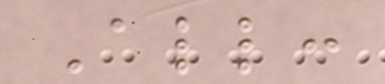All:
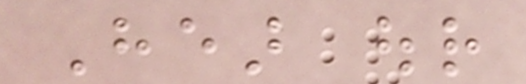Hear our
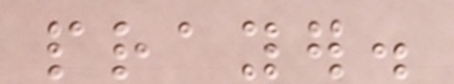prayer.
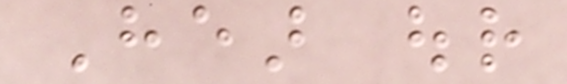Hear our
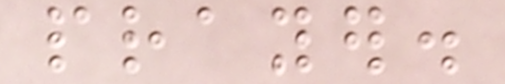prayer.
